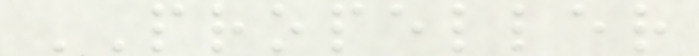PROPELLER
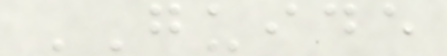GUIDE
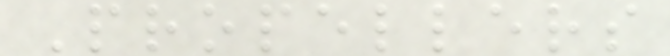Propellers
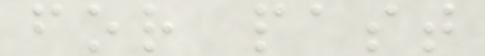for past
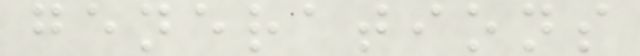generations
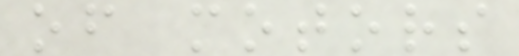of motors
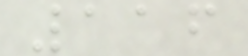116
